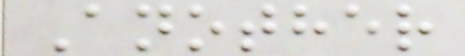Another
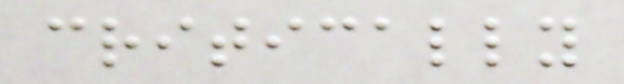critically
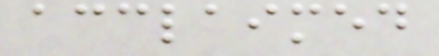acclaimed
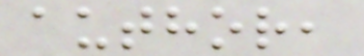author,
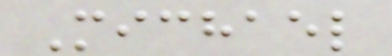Michael
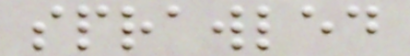sprawled
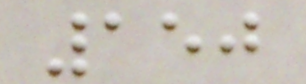150
